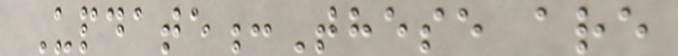Update:These are
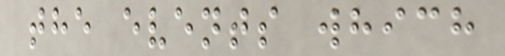the events which
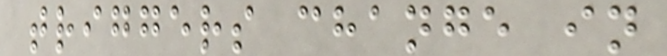triggers change in
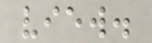view.
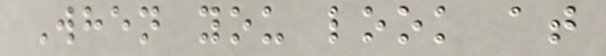When you look at
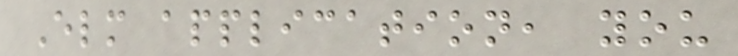Elm application, you
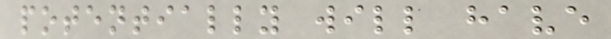potentially will have
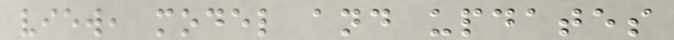view, model and updates
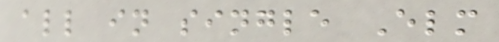all in single Elm
